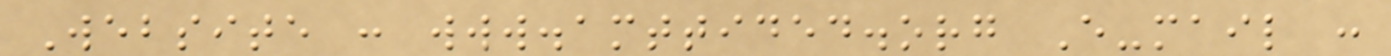Website : www.amttided.org E-mail :
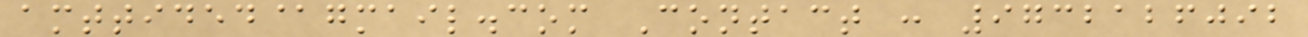amttided@gmail.com Contact : 9732126092
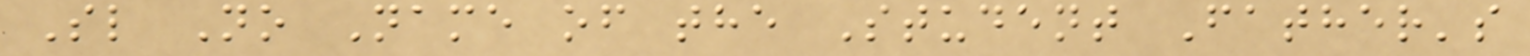Sl No Name of the Student Father's
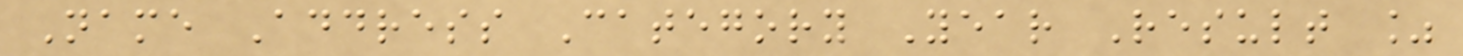Name Address Category Year Result %
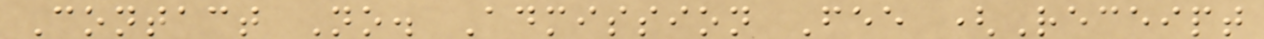Contact No. Admission Fee (Receipt
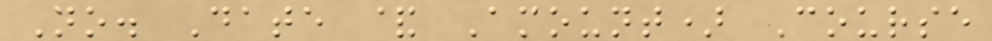No. Date & Amount) Course
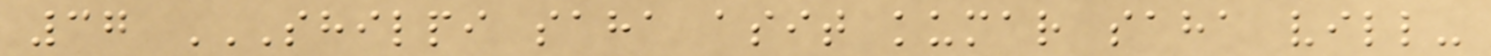37 SHILPI SAHA ASIT KUMAR SAHA VILL-
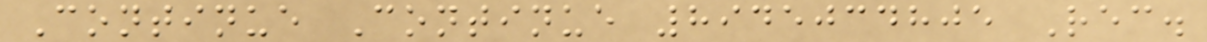Continue Continue 8945034805 Rec.
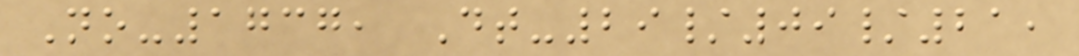No-1737, Dt-29/09/21,
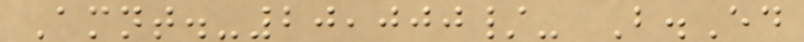Amnt.-20,000/- B.Ed
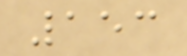153
